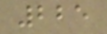225
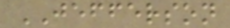JEFFERSON
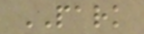PARK
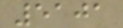5101
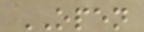OPEN
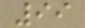99
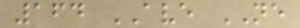164 AVE NE
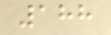188
